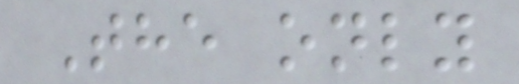The only
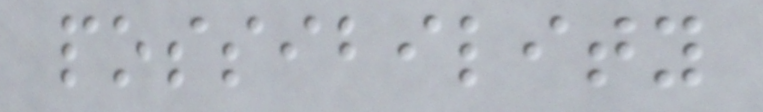possibility
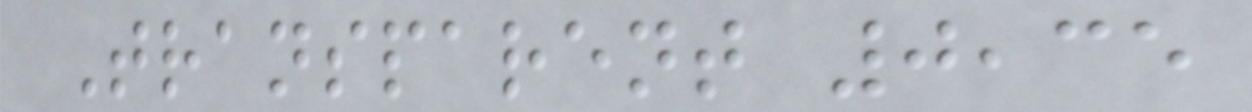Transparent 0,35
